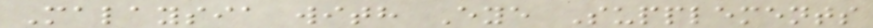Malaysia with Eye Supplements
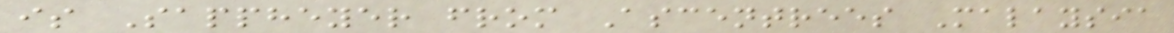is Sappheyer from Ascentrees Malaysia
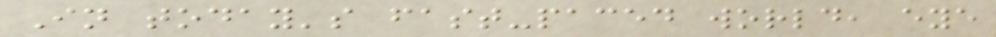In today's fast-paced world, eye
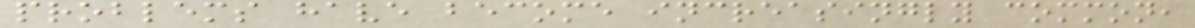problems have become increasingly common,
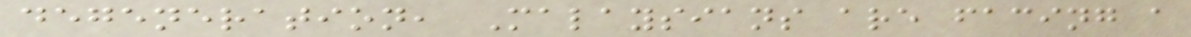degeneration, Malaysians are facing a
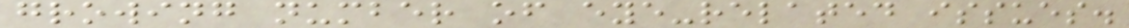growing number of eye-related issues.
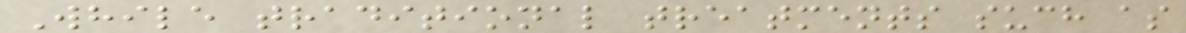While traditional treatments such as
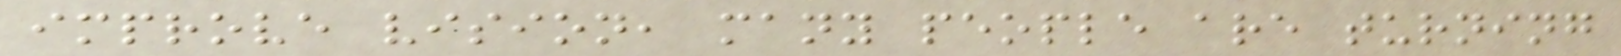improve vision, many people are turning
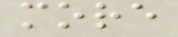more
